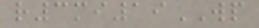r3mi19WP
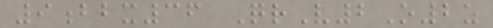9bbx36 QrV2O2z
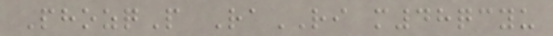PhozqP RaRI m48qcyu
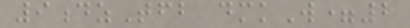9dzTfb dmkW=2
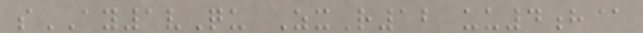sAY1vQu ZxR12 uu4h@
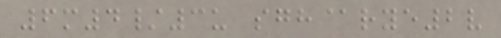6m4/3u sgh@rye2v
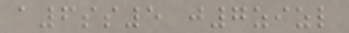a6ss5 j7zizl
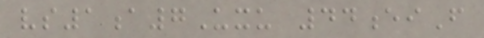vs1a7Uxu 44eiF
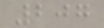207
